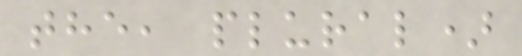the, plural)
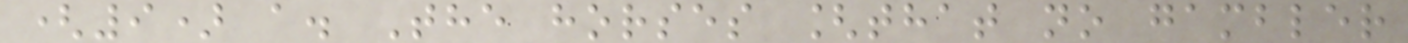(9) a. The horses [that no gambler
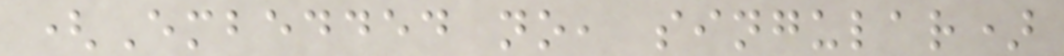(Embedded no, singular)
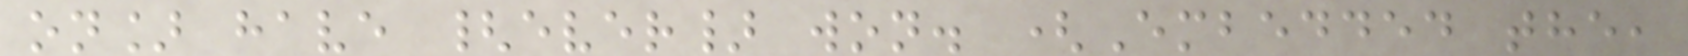on] have {ever} won. (Embedded the,
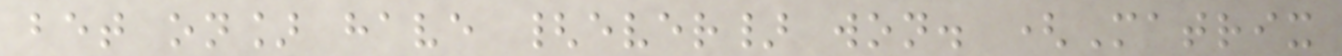bet on] have {ever} won. (Matrix
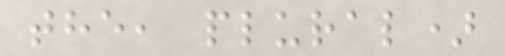the, plural)
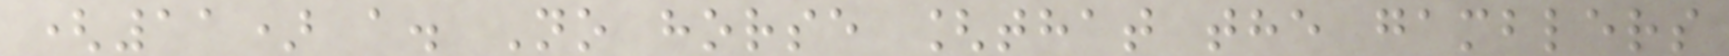(11) a. No horse [that the gamblers
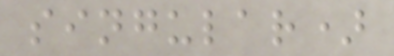singular)
